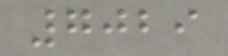7029
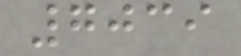7039
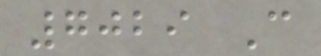7029 C
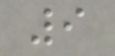9
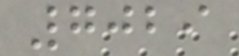7029
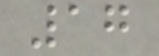17
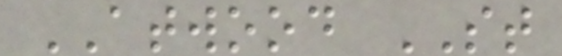ATWOOD ST
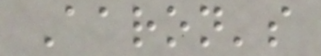Aaron's
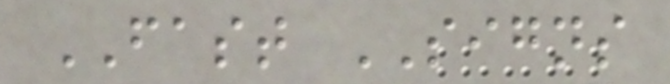FAST SIGNS
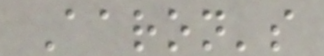Aaron's
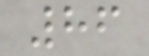86
